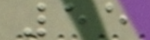55
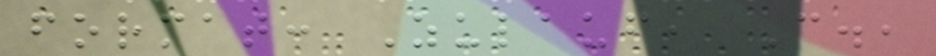format: Zulauf, C.,
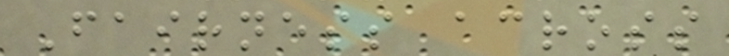Fairness across
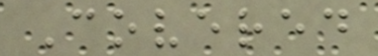Covered
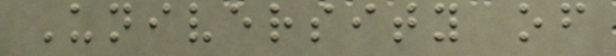University of
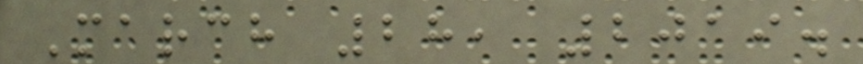March 28, 2019.
